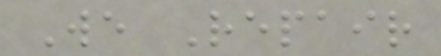We Repair
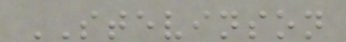STEVINSON
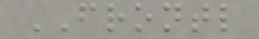FRONTL
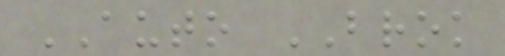AUTO BROK
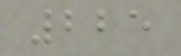225
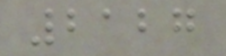2127
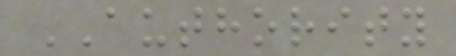AUTHORITY
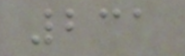231
